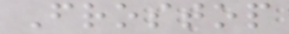Frostop
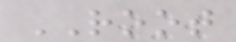ROOT
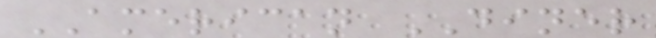AMERICAN DINER
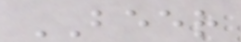BEER
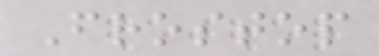Frostop
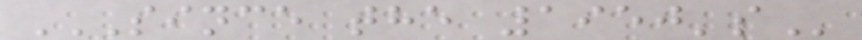SINCE THE 1950'S
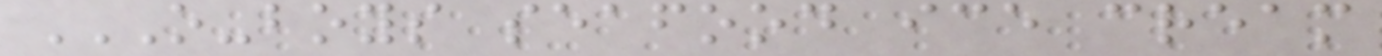O-BOYS SEAFOOD ICE CREAM
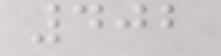402
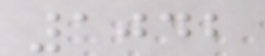1042
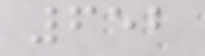652
